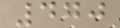470
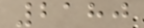2180
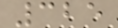325
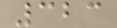323
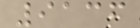9136
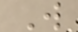W
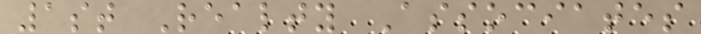1st Realty Associates
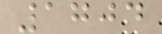1704
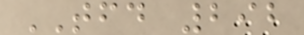TFD 292
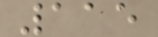115
